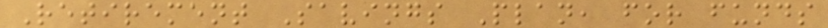Retirement Savings Plan, for funds
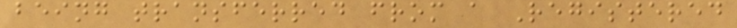being transferred from a Registered
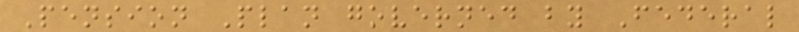Pension Plan governed by Federal
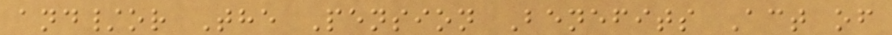and/or The Pension Benefits Act of
